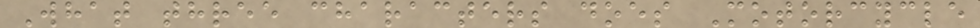What three characters does Motorcycle
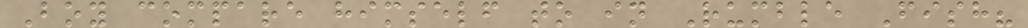Boy compare himself to in Rumble Fish?
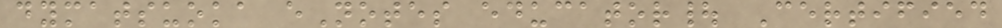dymatsuoka eNotes educator| Certified
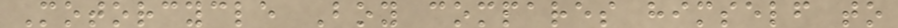Motorcycle Boy compares himself to
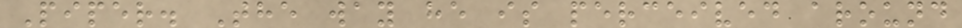Piper. The way he is perceived around
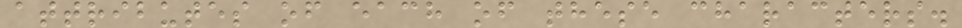attributes of each of these characters.
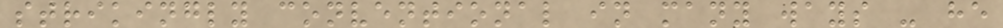strikingly conventional in many ways - he
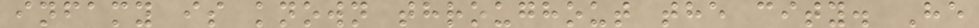infamy is known throughout the city. He
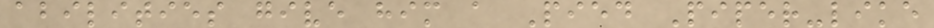abilities give him a Pied Piper-like
